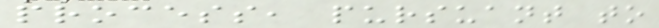process, pursuant to
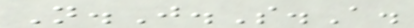N.J.S.A.
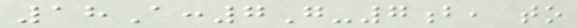18A:7G-7b, to
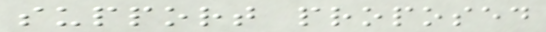support proposed
